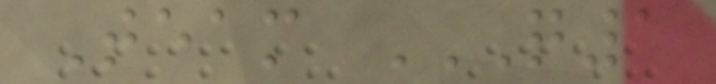Team Q1
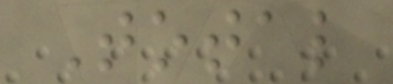Total
